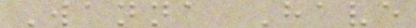Wanna Have
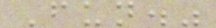Fun."
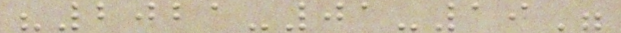"2021-01-19"
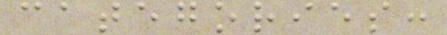categories:
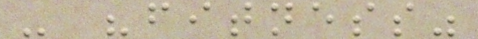- "fitness"
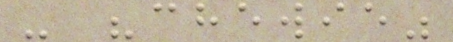- "chewie"
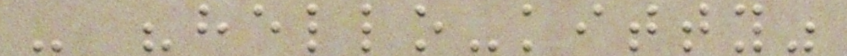- "hello-kitty"
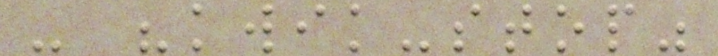- "kwik-stop"
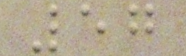57
